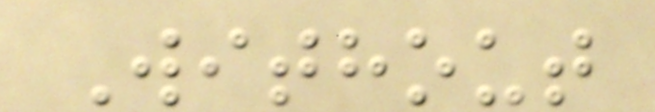Without
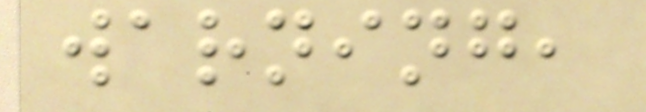warning,
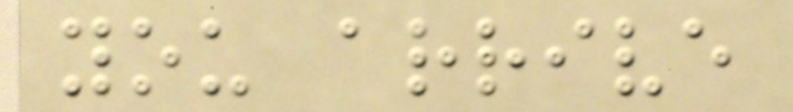you arrive
